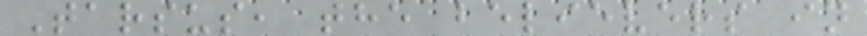Tarsus, the believers in
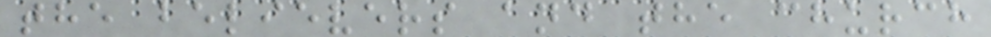the believers and the church
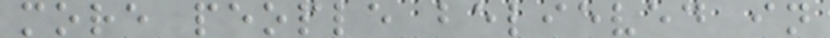more people believed in
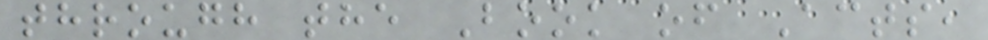through the Book of Acts,
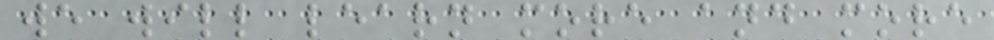we will learn more and more
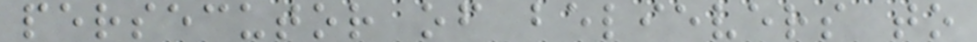persecutor of believers to
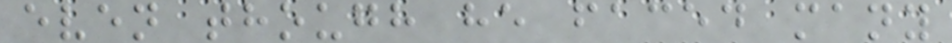even though he faced many
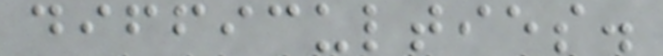difficulties.
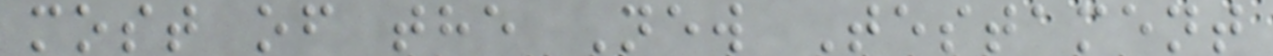most of the New Testament
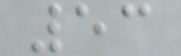53
